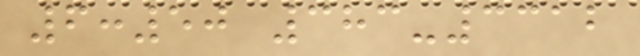6:50 383-3312
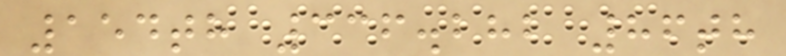154th 336.282 86th
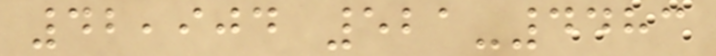42,904 521-4483
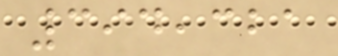394,321
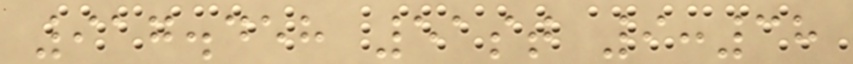917.458 51st 9:38
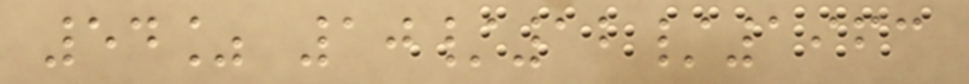54% 10/12/1963
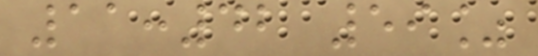11:42 59%
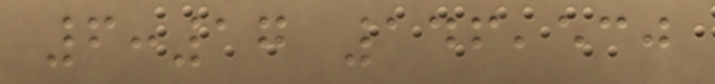6:17 146,530
